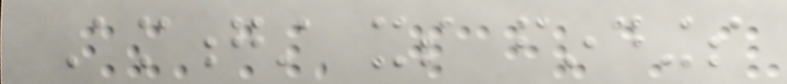Amongst its findings
